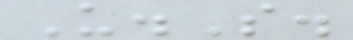U.S.
